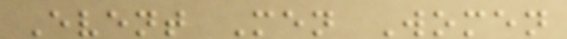Event Men Women
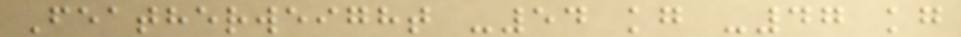Featherweight -54 kg -47 kg
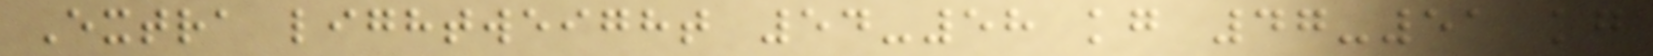Extra lightweight 54-58 kg 47-51 kg
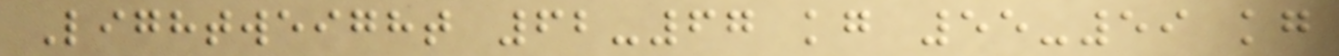Lightweight 62-67 kg 55-59 kg
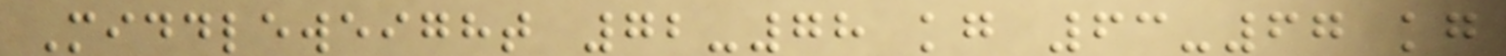Middleweight 72-78 kg 63-67 kg
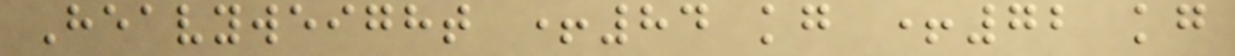Heavyweight +84 kg +72 kg
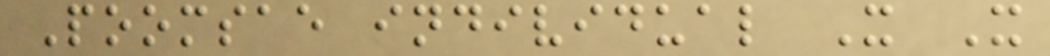Poomsae individual X X
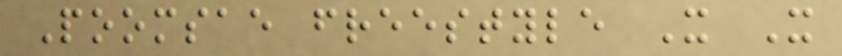Poomsae freestyle X X
